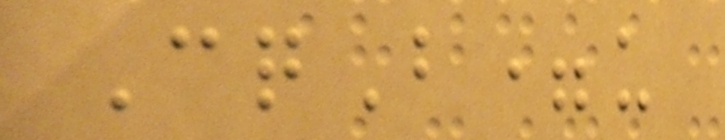CqB=u
